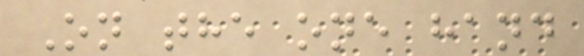On the one hand
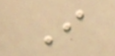I
